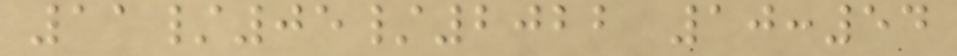11/05/2022 10:54
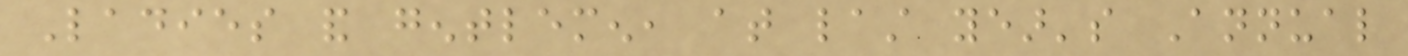Ladies and gentlemen, at last year's Annual
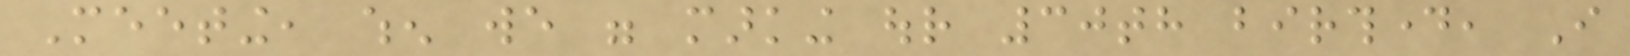Meeting, when we were marking our 30th birthday, I
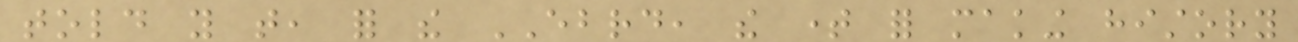told you that, for the EBRD, the time for making history
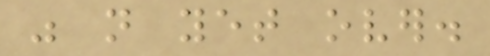was not yet over.
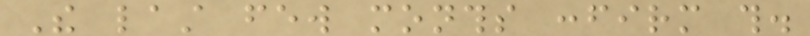The last few months confirm this.
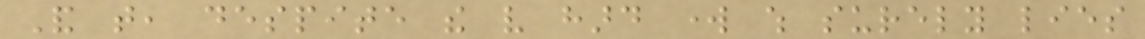And that, despite the very hard work which surely lies
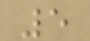5
